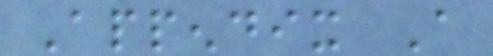Appendix A
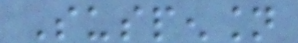Suspension
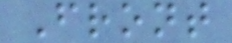Front
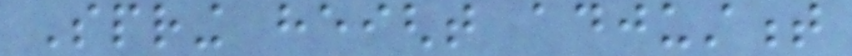Spring height adjustment
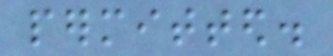permitted.
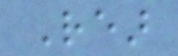Rear
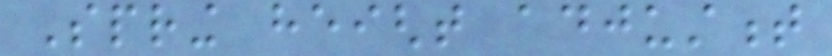Spring height adjustment
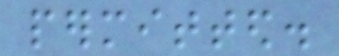permitted.
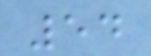54
